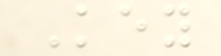Key
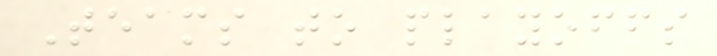Teams to playoffs
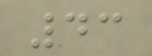43
